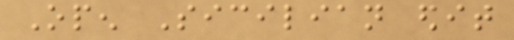Open Sicilian edit
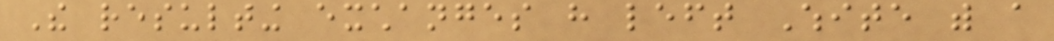The resulting exchanges have left White with a
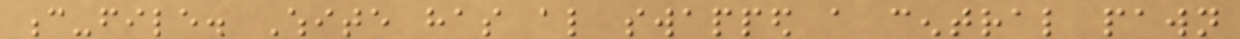c-file. White has also swapped a central pawn
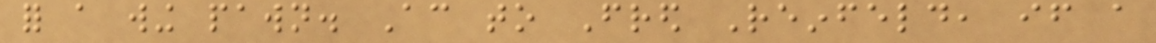for a wing pawn. According to Fred Reinfeld, if a
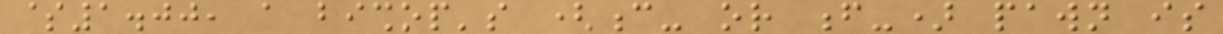$1.00, a bishop's (c- or f-) pawn is
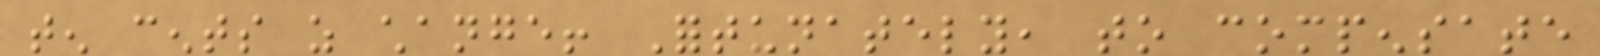ten cents as change! Fortunately, to compensate
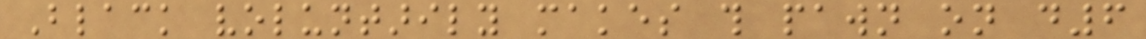Black voluntarily makes this pawn on d6
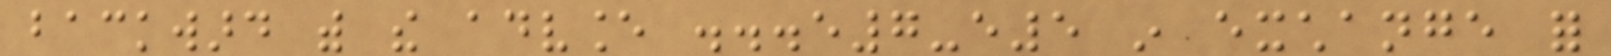backward with the advance ...e7-e5 in exchange for
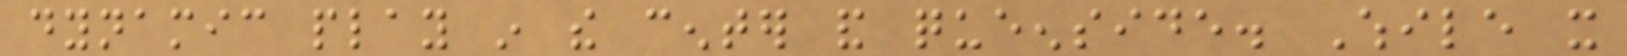dynamic play in the center and queenside. While it
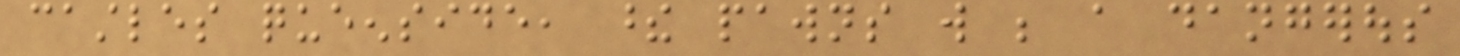castles queenside, these pawns will be a dangerous
